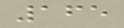165
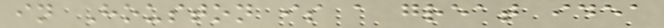in Houston is a great idea
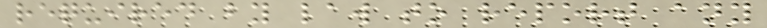required by law to report any
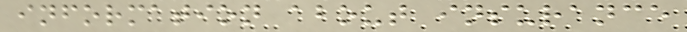information about insurance
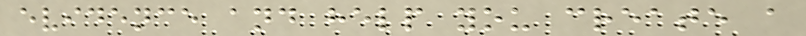evidence and help you create a
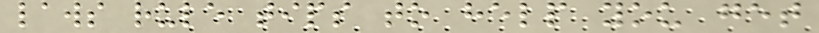laws rule tips to help you get
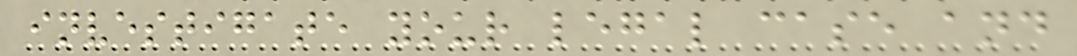investigate your legal case and
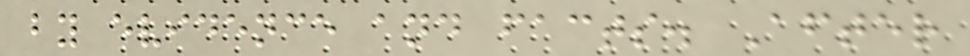by evidence and facts. After
